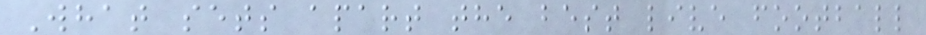What sets apart the best live football
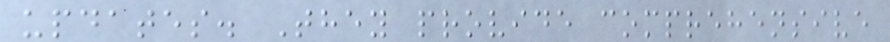updates. They provide comprehensive
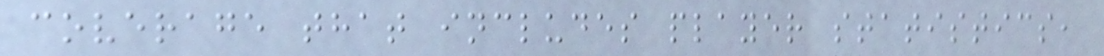coverage that includes player statistics,
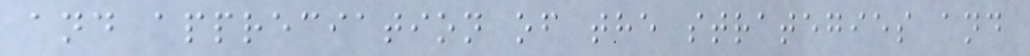and appreciation of the strategies and
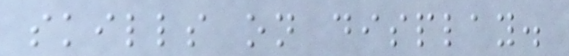skills on display.
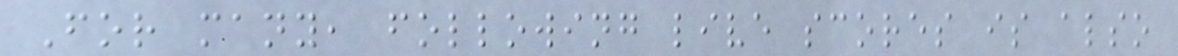For many, following live scores is also
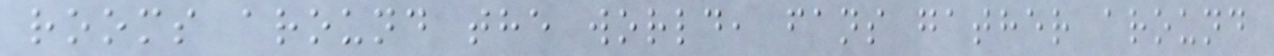rooms around the world, fans gather around
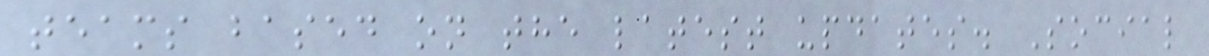teams based on the latest updates. Social
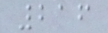216
